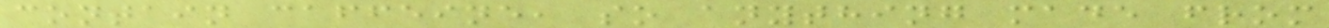contain caffeine, so anything made from
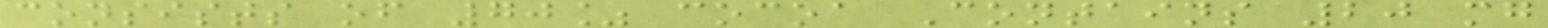consists of 70% cocoa Contains 20 mg
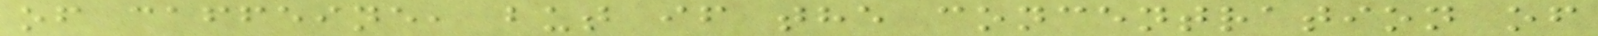of caffeine, but if the concentration of
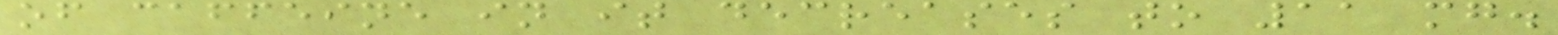of caffeine in it decreases to 11 mg.
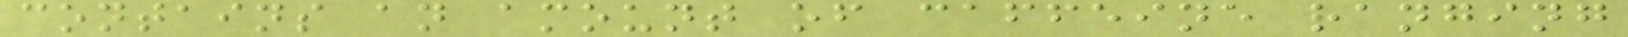contains an amount of caffeine ranging
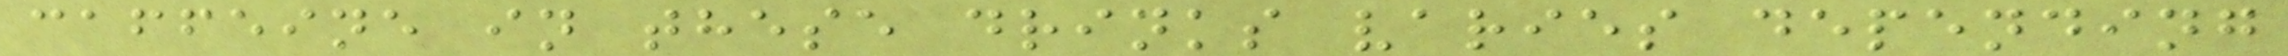caffeine in these drinks varies depending
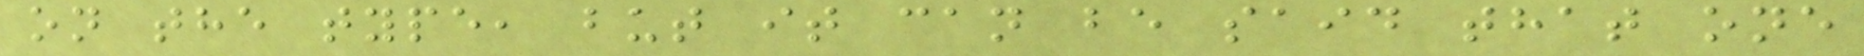on the type, but it can be said that one
